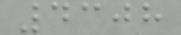4308
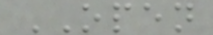OPEN
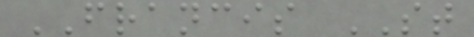FRANCIS ST
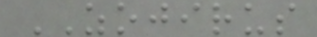ZOJIRUS
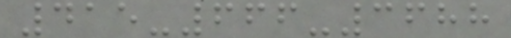415-666-3688
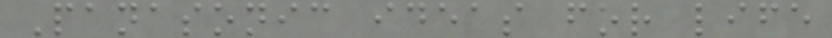Panasonic ideas for life
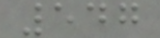547
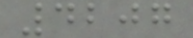4207
